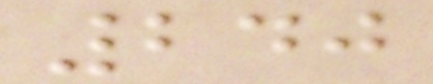240
